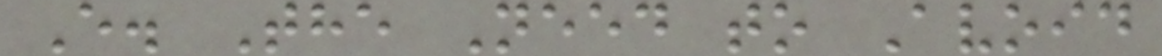E. The Need to Avoid
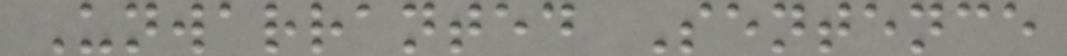Unwarranted Sentence
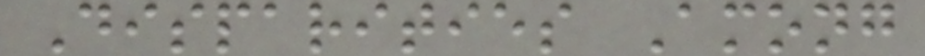Disparities Among
